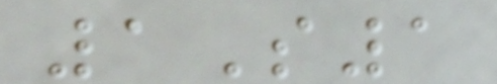1S1
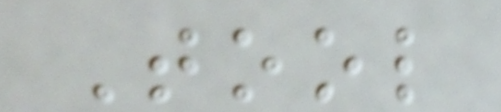Tool
